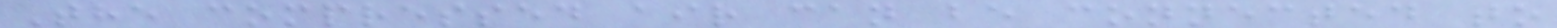The compressed air can be connected to
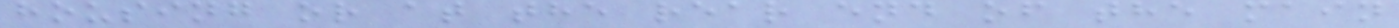housing or at the rear end of the main
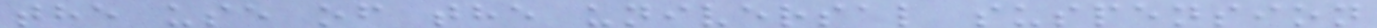the use of the universal suspension
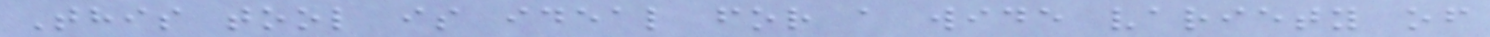This tool is ideal for a wide variety of
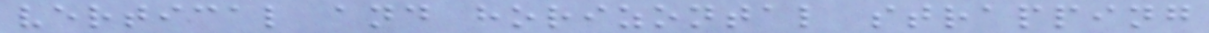vertical and horizontal strapping
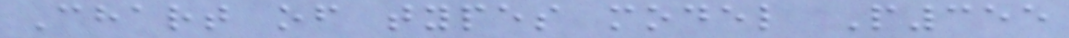Chart of types model P355
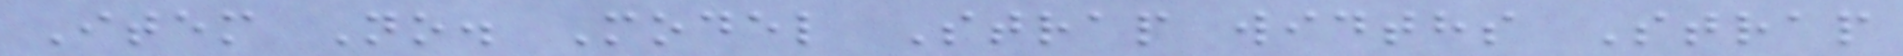Item No. Model Strap widths Strap
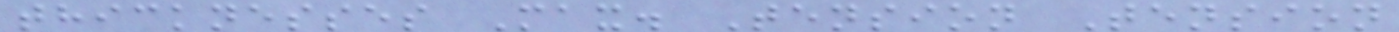thicknesses Max. Tension Tension
